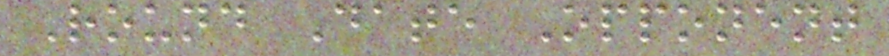Round Date Opponent
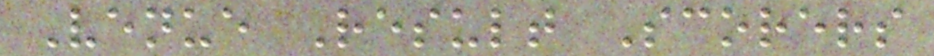Venue Result Scorers
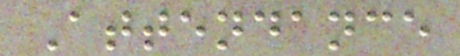Attendance
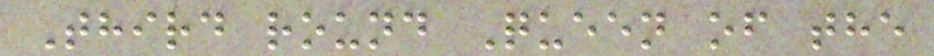Third round Queen of the
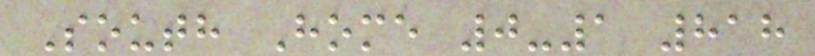South Home 0-1 818
